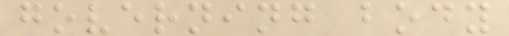governing body
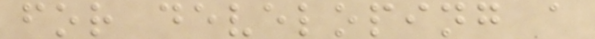for developing a
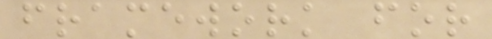framework for
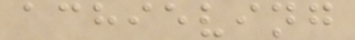achieving
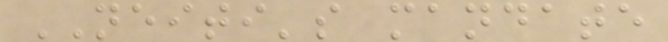NEITI's mandate
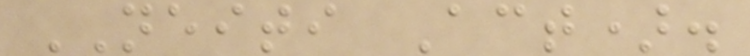NEITI Act).
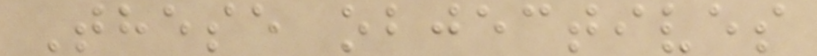These objectives
